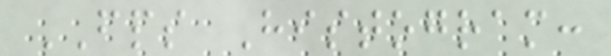FPS Histogram:
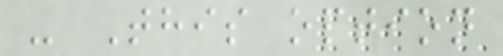- This option
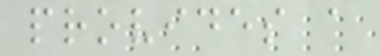provides a
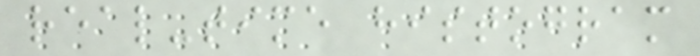real-time histogram
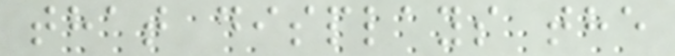that displays the
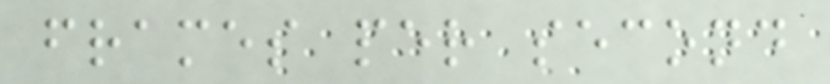frames per second
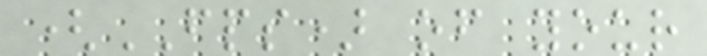(FPS) of your
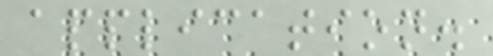application.
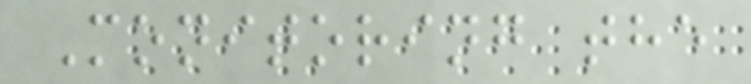Monitoring the
